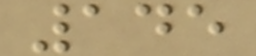145
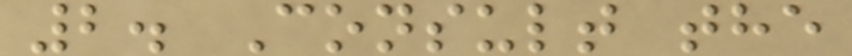2. Consult the
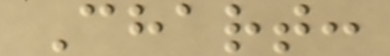Chart:
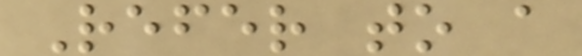Refer to a
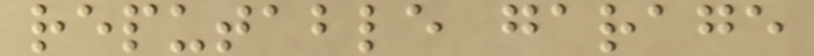reputable garage
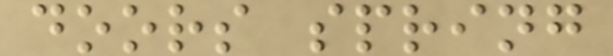doors spring
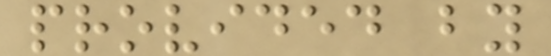provided by
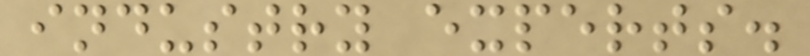industry experts.
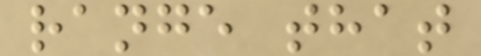range that
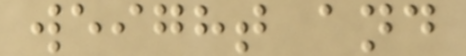weight and
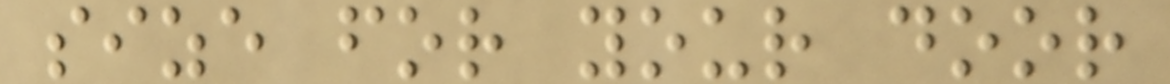size for your door
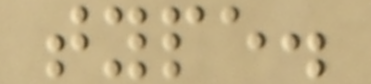type.
